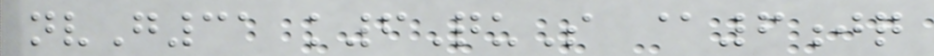nvG31 k6QuS @6jq
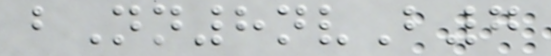bNn8nvB7
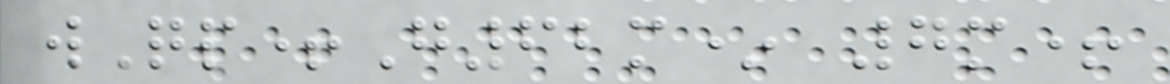wQp+G62m* 7m+
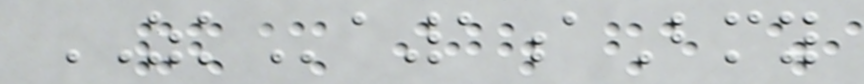ZKa1aBmy
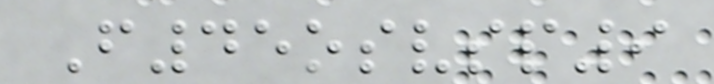F45osvsp9
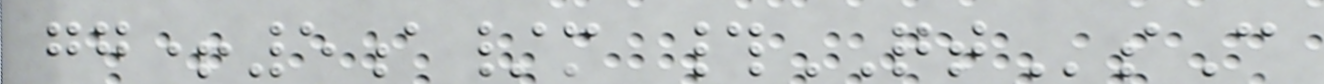gg+5a/m #QTsC
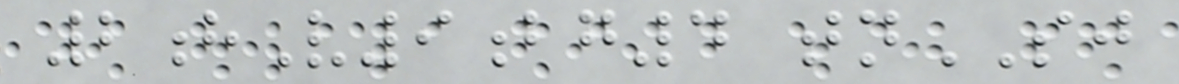2hV9bg4 tnSJ
